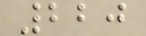220
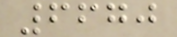6670
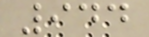944
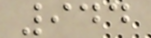944
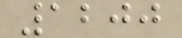1200
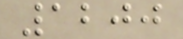1200
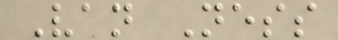Van Ness
